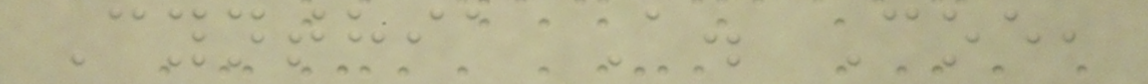Cynthia A. Coe,
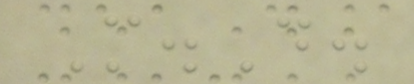M.D.
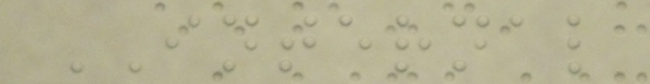INTERNAL
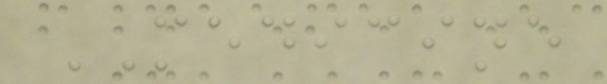MEDICINE
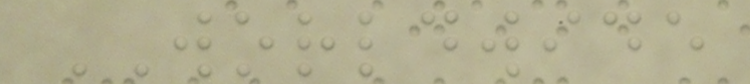WORLDWIDE
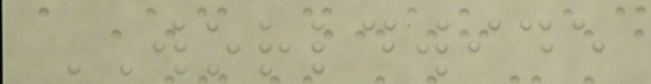WORLDWIDE
